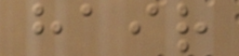hair
